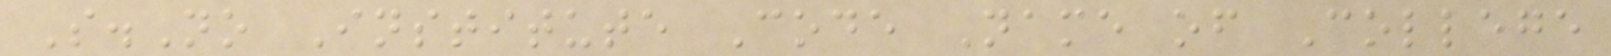S.No Institute Code Name of College
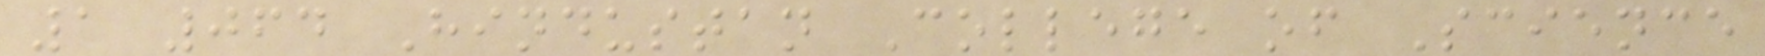1 064 Hindustan College of Science
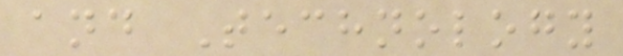and Technology
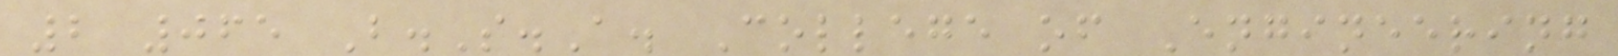2 065 B.S.A. College of Engineering
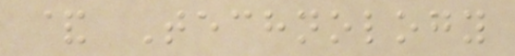& Technology
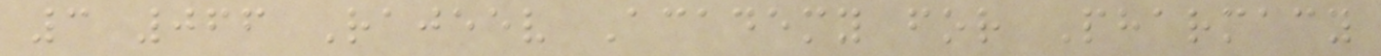3 066 Rajeev Academy for Pharmacy
